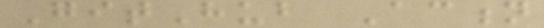GitHub Action
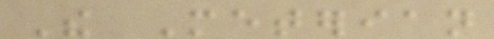The Meterian
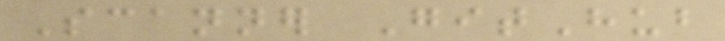Scanner GitHub
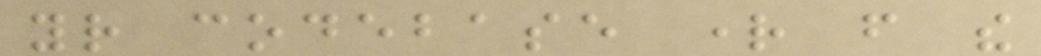your codebase right from the
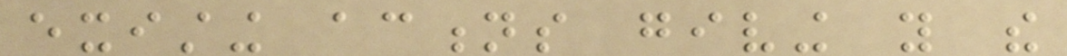existing actions giving you the
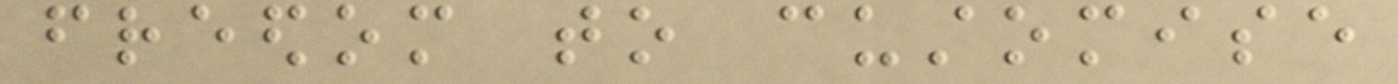freedom to customise
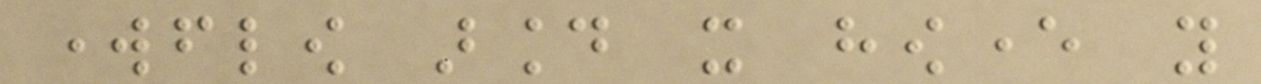workflow around it however you
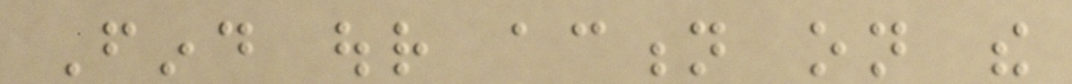Find our action on the
